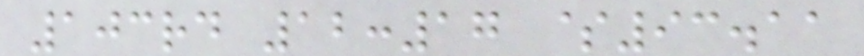103rd 12:17 $93.11
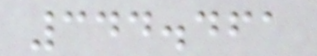344.461
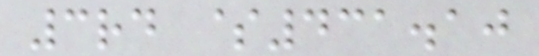3rd $431.10
